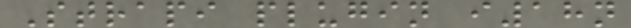Strapi plugin i18n
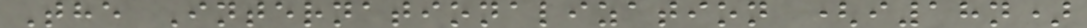The Internationalization (i18n)
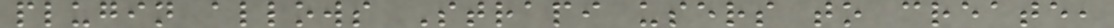plugin allows Strapi users to create,
